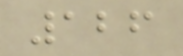126
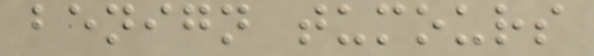benign tumours
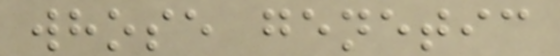whose genetic
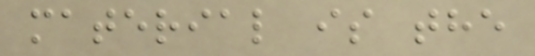material is the
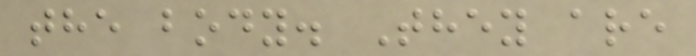the body. They are
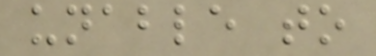unable to
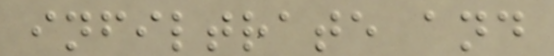infiltrate and
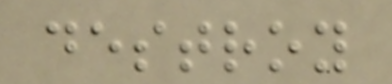destroy
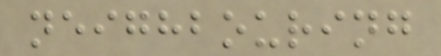neighbouring
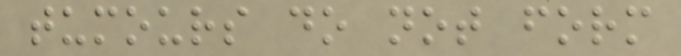tumours do not form
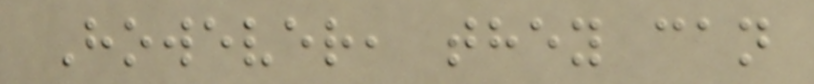However, they can
